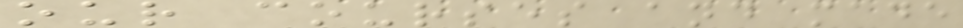our courses and made
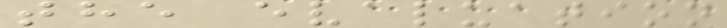the evaluation
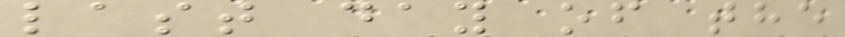last day of the
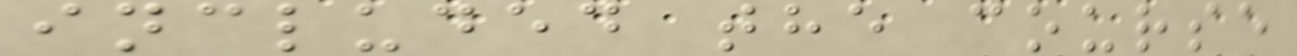included the course
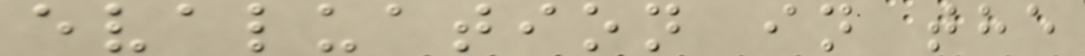evaluation in the
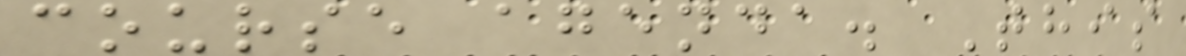course agenda. This
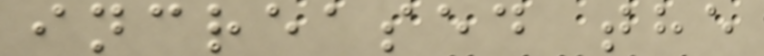increased the
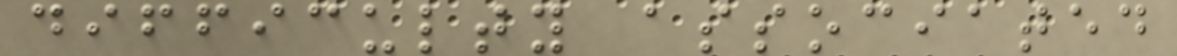difficulty associated
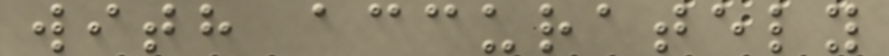with accurately
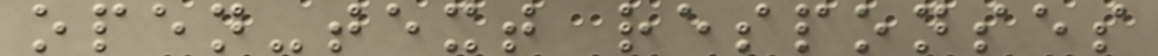open-text responses
